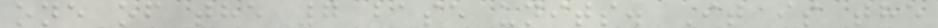one of the 7 base units. It is the
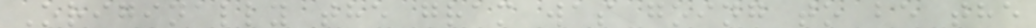Originally the gram was going to be the
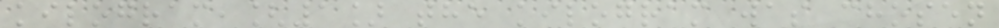kilogram,[1] the kilogram was chosen
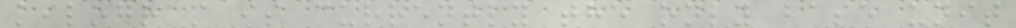kilogram is currently the only base unit
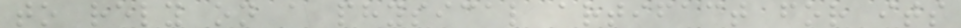to rely on a physical artifact for its
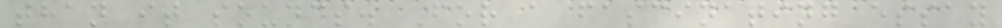than it sounds. For a fascinating essay
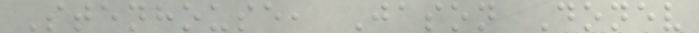Stenhouse, Jason Donev
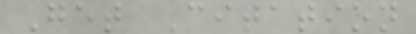Get Citation
